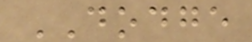DODGE
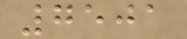7501
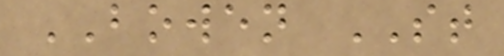BOWEN ST
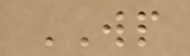WP
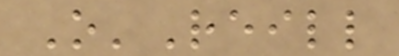O'Reill
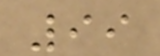99
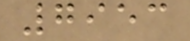7953
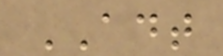ADT
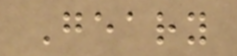Geary
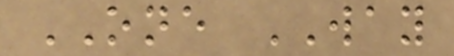ONE WAY
